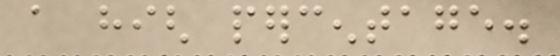a high percentage.
